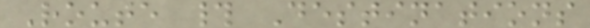Route # Destinations
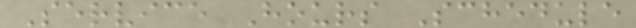Service Hours Schedule
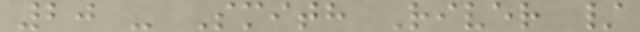20 - Smith River /
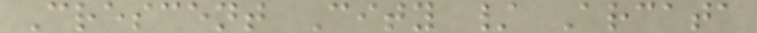Crescent City / Arcata
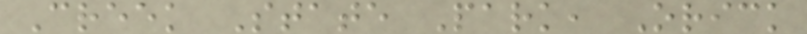Creek State Park, Orick
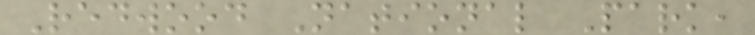Redwood National Park,
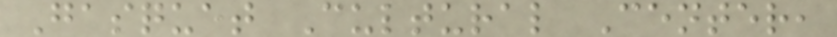Gasquet Cultural Center,
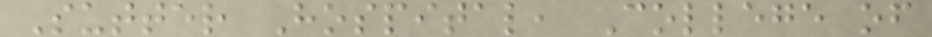Sutter Hospital, College of
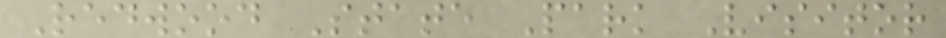Redwood State Park Visitor
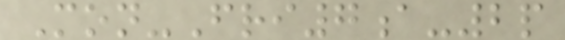Mon-Fri7a-2p
